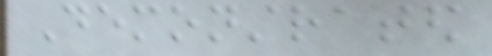Demonstrated
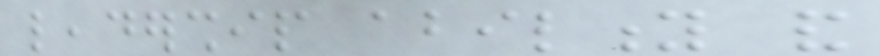leadership ability and
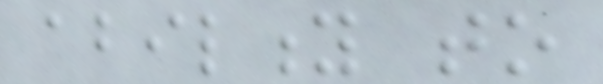ability to
